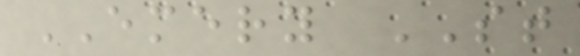EMERY ST
